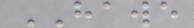HAWE
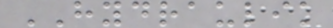HYDRAULIK
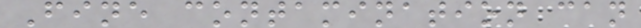Fine contamination can
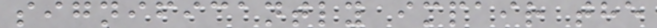significantly impair the
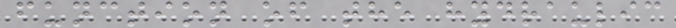function of the hydraulic
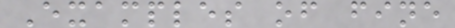Examples of fine
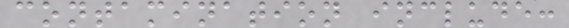contamination include:
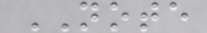NOTE
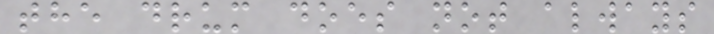the drum does not always
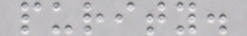purity.
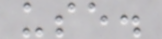use.
